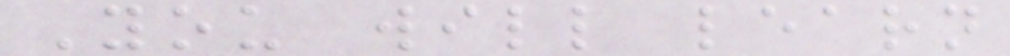You will learn
